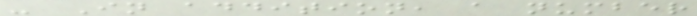- In addition, a number
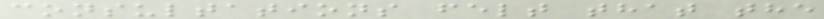consultations felt that the
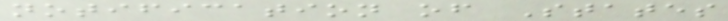notification of States
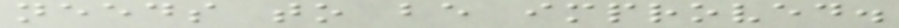needs to be improved.
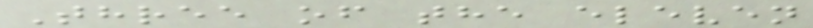Three of the eleven
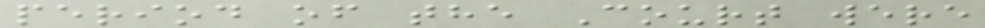period of the Court were
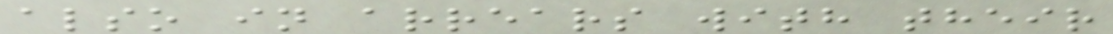also in arrears with their
